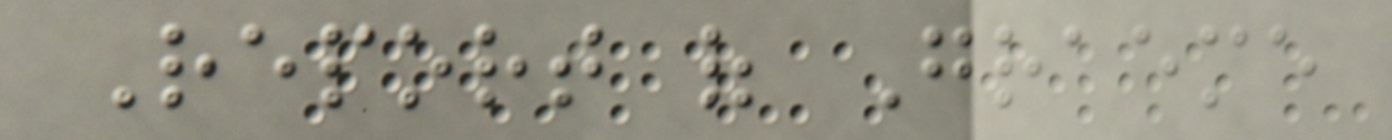Report of Graeme
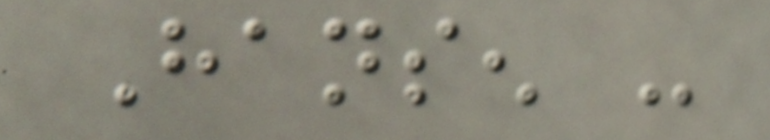Hansen -
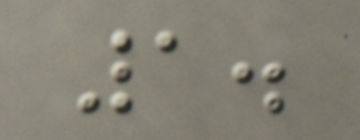1.
